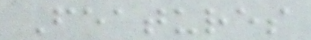Features
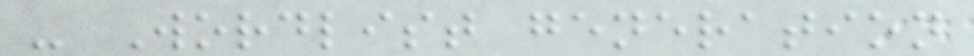- Wordlist generation
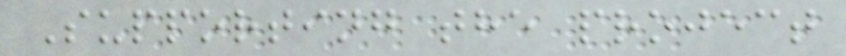Supporting the project
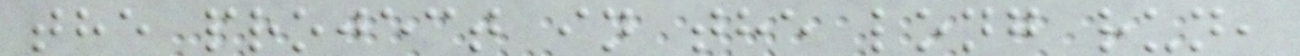the project in the long run,
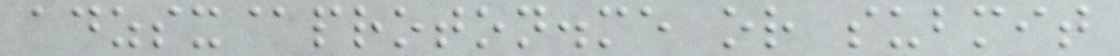adzsx@proton.me or submit
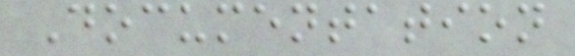Documentation
